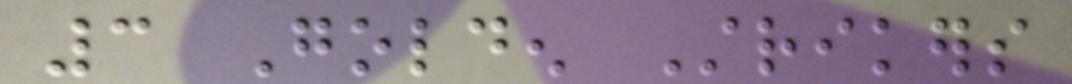3 Golden Strikers
